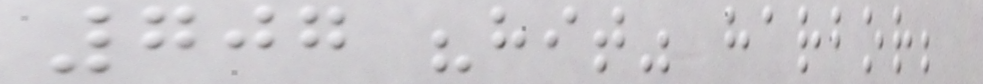707 "hit" harbor;
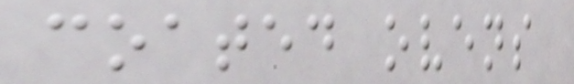coated ovens
